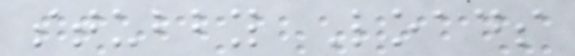stubby Loads
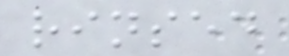rinsed
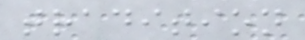tradition
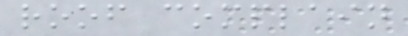roof complain
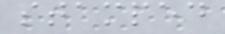stamped
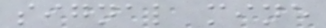signal mine
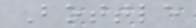Bottle
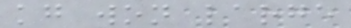kg won large
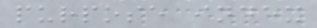purpose index
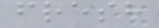fresh
